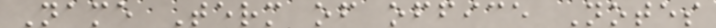Name Term of office Notes
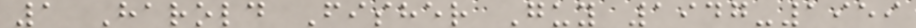1 Harold Fisher Guy 1947-1959
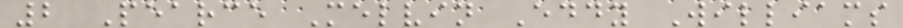2 Pearce Melvin Eddy Williams
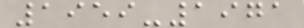1959-1971
